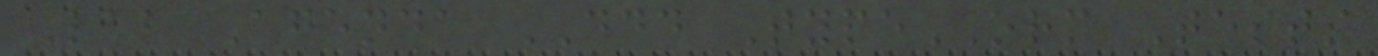Lab Agenda DDD TypeORM Tests
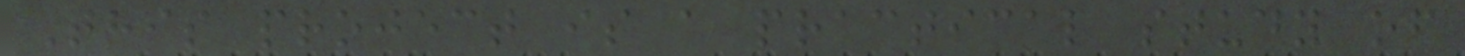This project is a practical study of
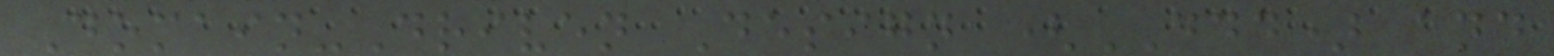Domain-Driven Design (DDD) and
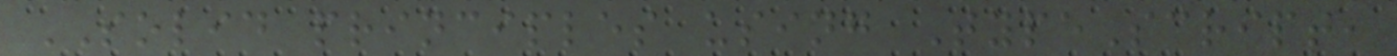SOLID principles using TypeScript,
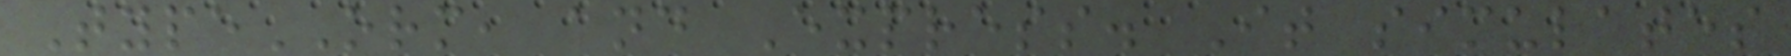TypeORM, and Express. It simulates
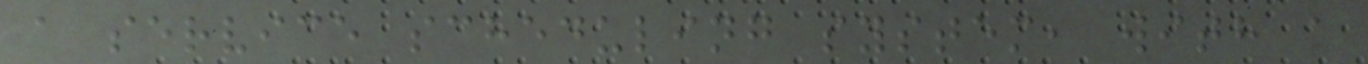a service scheduling system, with a
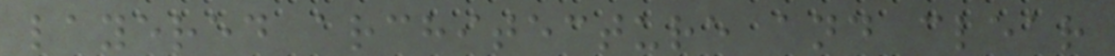layered architecture and clear
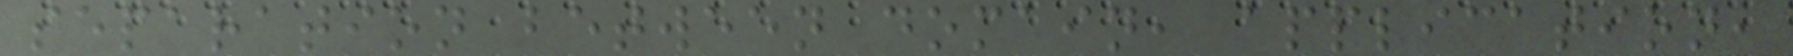separation between domain, application,
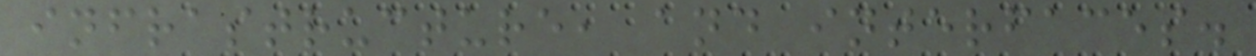infrastructure, and interfaces.
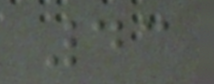43
